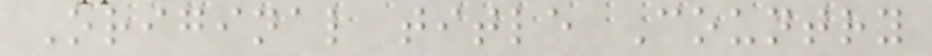Original title Country
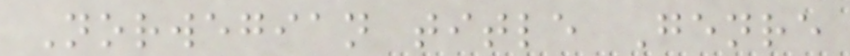Norwegian title Genre
